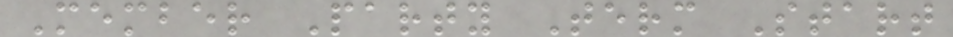Member Party Term Start
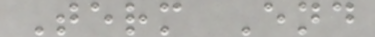Term End
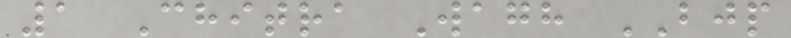1 Chitra Wagh BJP
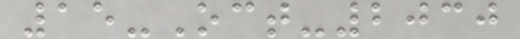15-Oct-2030
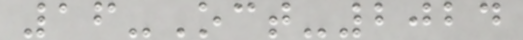16-Oct-2024
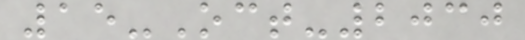15-Oct-2030
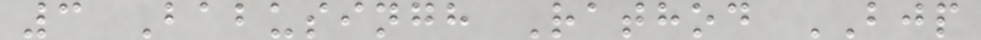3 Babusingh Rathod BJP
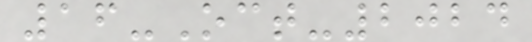16-Oct-2024
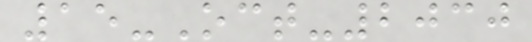15-Oct-2030
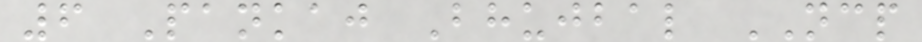6 Pankaj Bhujbal NCP
